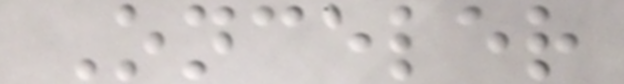Onceler
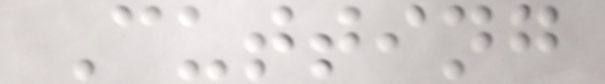Cutting
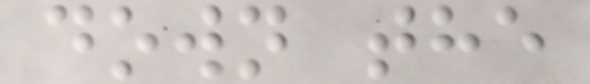down the
